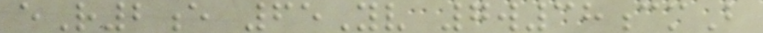eR2e 65Yv 7w38cmB
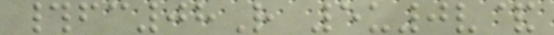#fc08R 5u0v&
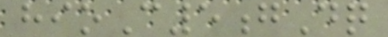hioC5gDq
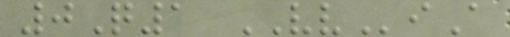0Q1 VViA
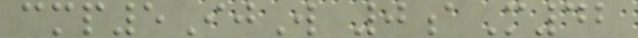cmp5IjW 0aM42
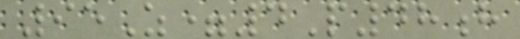95Z=4P48h
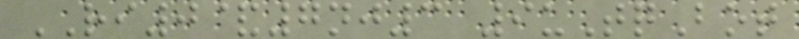RI0&7nj3 9uTqBot
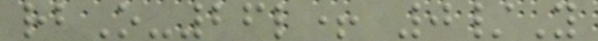rbO-26l+ 0/Y
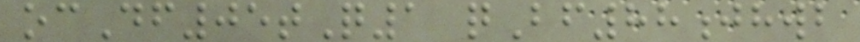ocDf05tQ1 qBf88jhwb
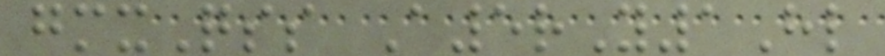gmxQss A5rY1Hl
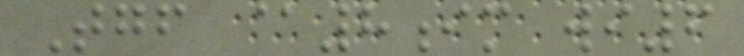Tgf @8im wi6
